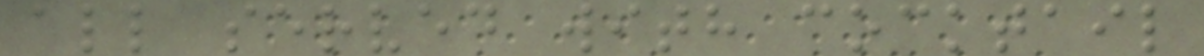all served with cocktail
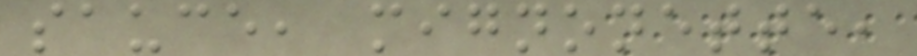sauce, mignonette,
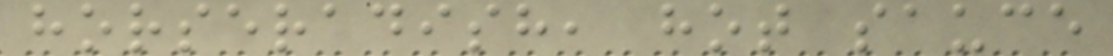horseradish, hot sauce
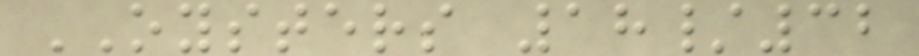OYSTERS 18/32
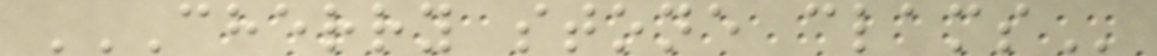CHERRY STONE CLAMS
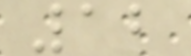12
